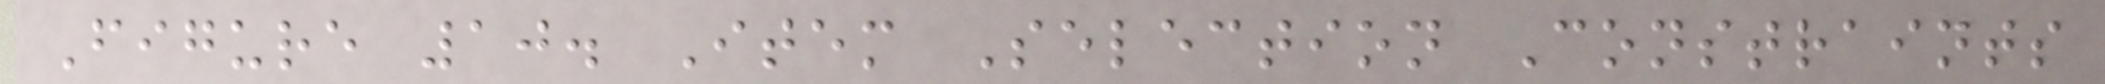Figure 10. Item Selection Constraints
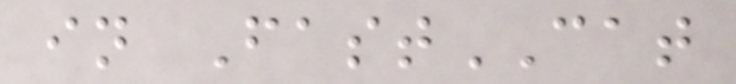in FastCAT
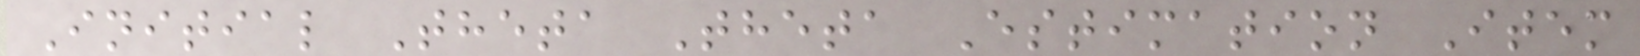Initial Theta Theta Estimation Item
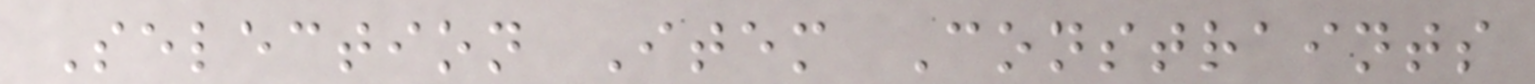Selection Item Constraints
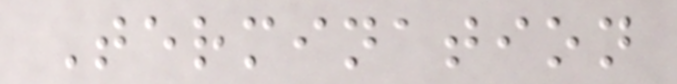Termination
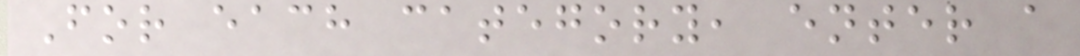For each category, enter a
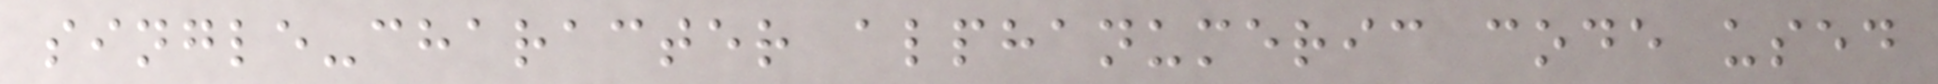single-character alphanumeric code used
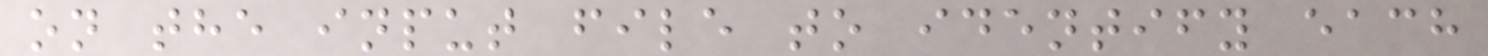on the input file to identify each
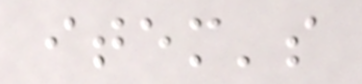item's
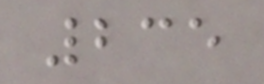235
